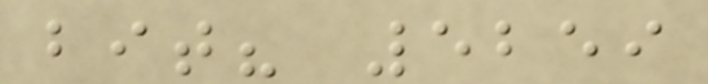bit? 5259
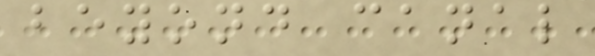beyond canal
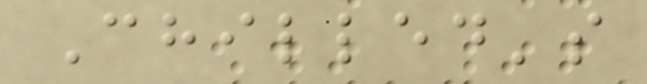Chilled's
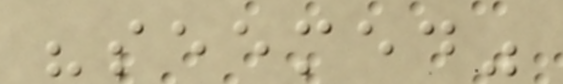"seemed"
